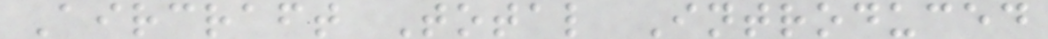Aircraft Total Introduced
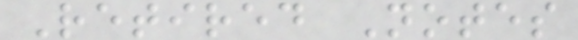Retired Notes
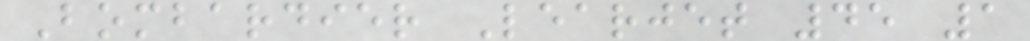Bombardier Learjet 45 1
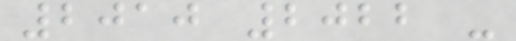2010 2022 -
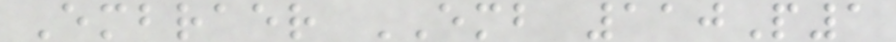Embraer EMB 110P1
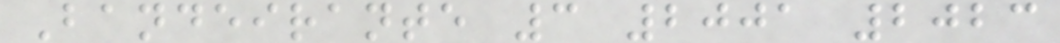Bandeirante 3 2001 2023
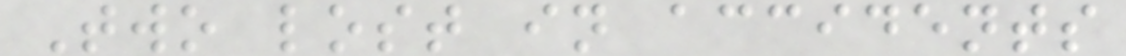Two lost in accidents
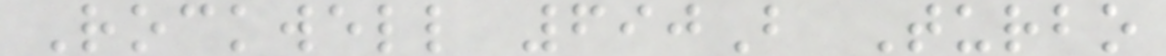Rockwell 690B Turbo
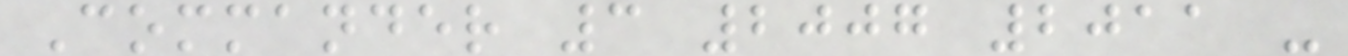Commander 3 2007 2011 -
